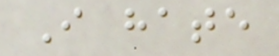I hate
